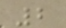2
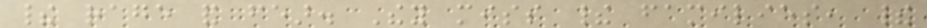their rage and fear. They miss their families, their
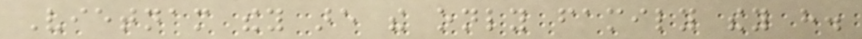Vietnam they are the only family they have.
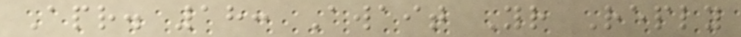Apr. 18: Await Your Reply
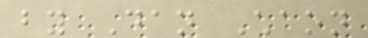by Dan Chaon
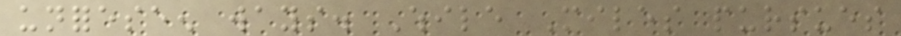unforeseen ways. While Miles pursues
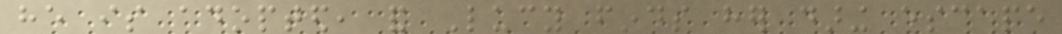he is adopted, and Lucy finds her daring escape
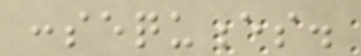consequences.
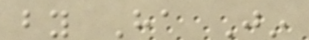by Ha Jin
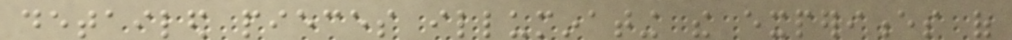detailed pieces illuminating the experiences of
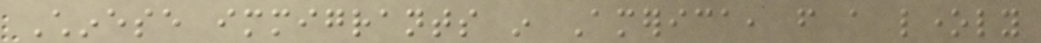Chinese immigrants in America, from a lonely
